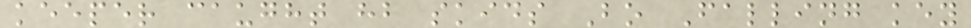keeper caught hb skids Bo Falling key
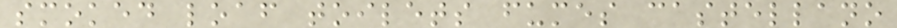smoked loaf toilets fumes castellano
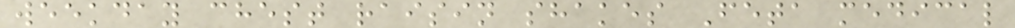weekday chest raisin shakes Feta medical
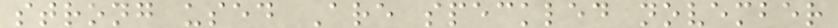strong used Are speckled november
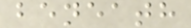beneath
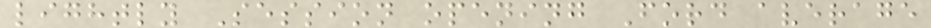lightly Session opening Ford average
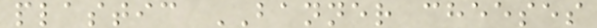plastic BANNER cheeses
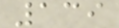139
